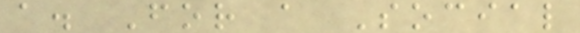a. For a Social
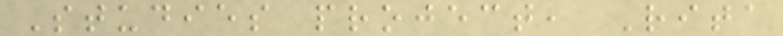Studies project, Rita
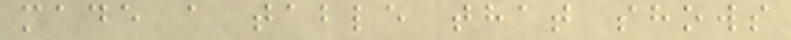made a table that shows
